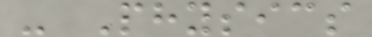- Physics
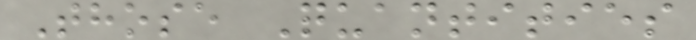Those Quantities
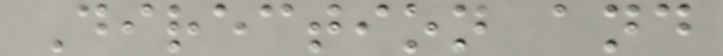Direction and
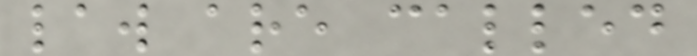law are called
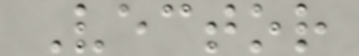Vector
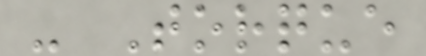- Torque
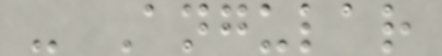- Angular
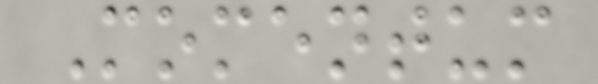Momentum
